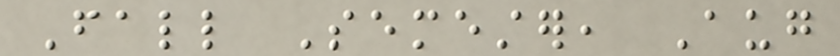Fall Semester, Aug
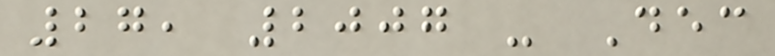27, 2007 - Dec
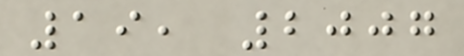19, 2007
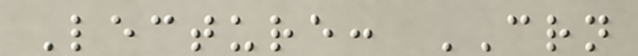Lecture: CRN
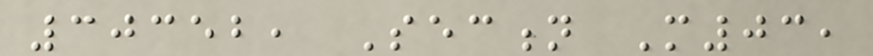30352, Section M03,
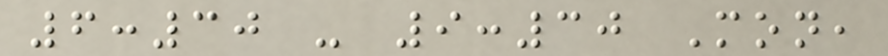6:30 - 9:30 Mon,
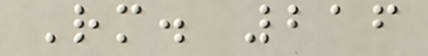Rm. 216
